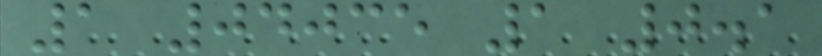1 04035 1 0.1
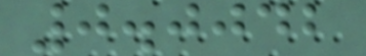0.0042
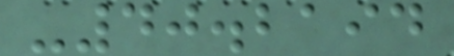-40.2194
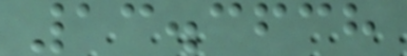13.3638
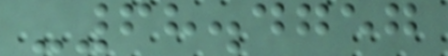-68.4757
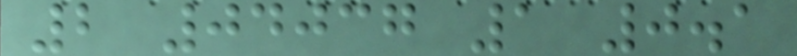2 04037 1 0.1
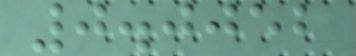0.0052
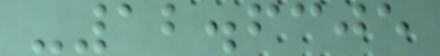-12.6305
